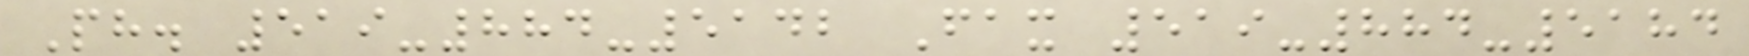Ph. 519-884-5142 Fax 519-884-5184
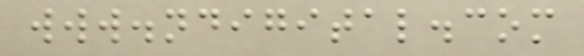www.ndigital.com
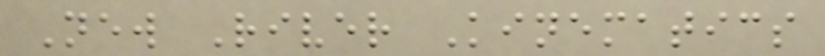New River Kinematics
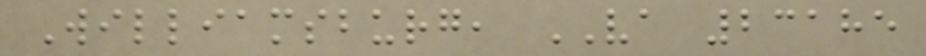Williamsburg, VA 23185
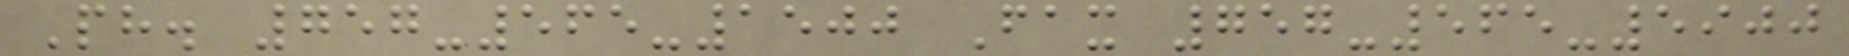Ph. 757-565-1500 Fax 757-565-5900
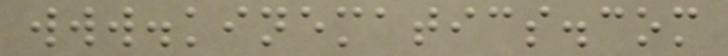www.kinematics.com
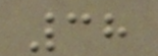38
